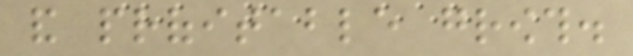and profitable growth.
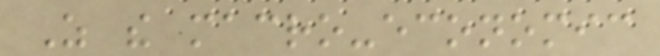As the macro-economic
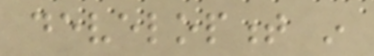development in
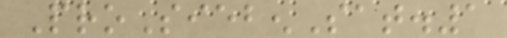ProSiebenSat.1
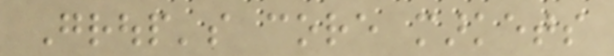Group's core markets
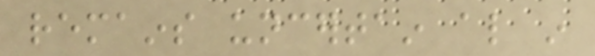remains uncertain also in
